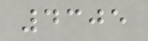4305
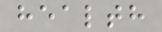health
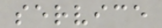service
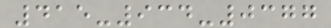415-934-0377
